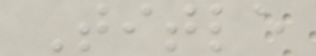Title
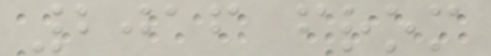2016 from
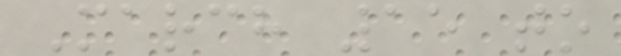March 15 to
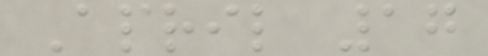April 17
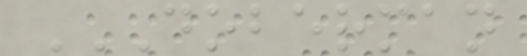DOBERMAN
